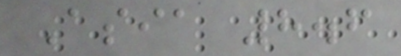Asia 8.6
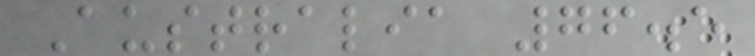Australia 76.5
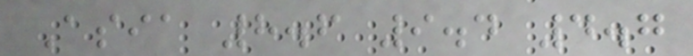Asia 8.6 9.4 4.7
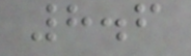8.6
